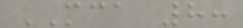MCA 8:
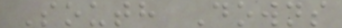South Downs
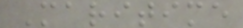Maritime
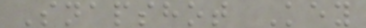Snapshot Key
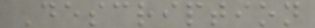Description
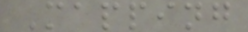Mapping
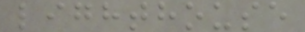lighthouse
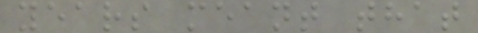years meant that
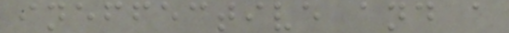ineffective and a
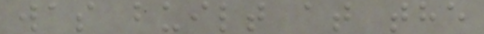was built at the
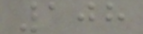108
